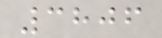3806
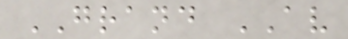GRAND AV
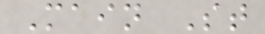Main St
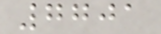7701
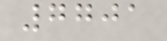7701
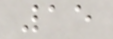15
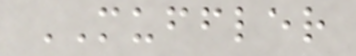MUFFLER
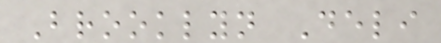Brooklyn Deli
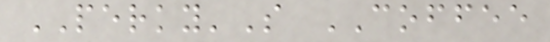PERKY'S COFFEE
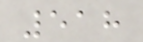518
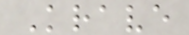Krave
